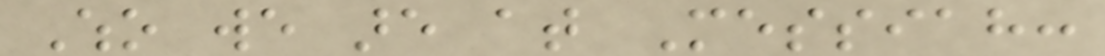Who we are at Messiah:
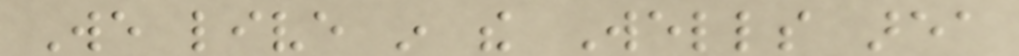We live in the Wells area
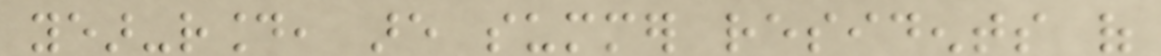year-round, are summer residents of
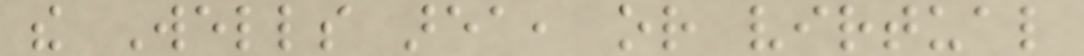the Wells area, or virtual
